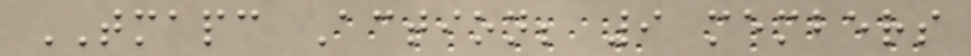TMAPC Action; 9 members
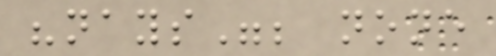"nays"; none
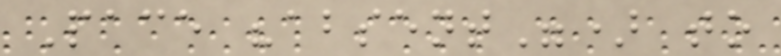Pace "absent") to
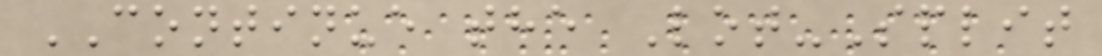CONTINUE the Lot-Split
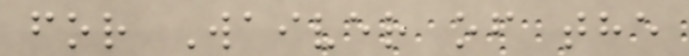for Waiver of the
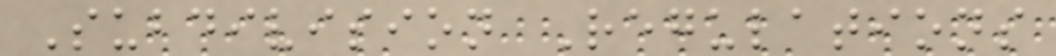Subdivision Regulations
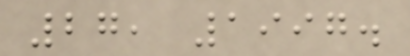27, 1997.
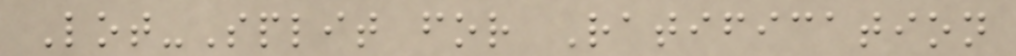Lot-Split for Ratification
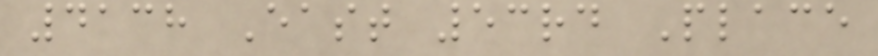4138 East 53rd Place
